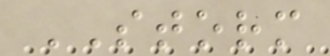STORM
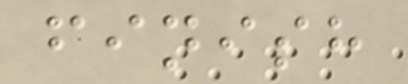finish
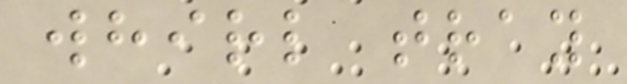whirl tray
